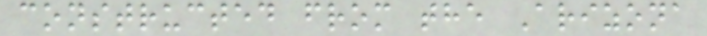constructed from the Arizona
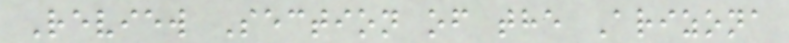Review Section of the Arizona
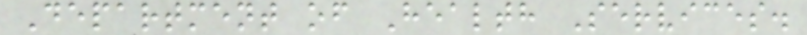Department of Health Services.
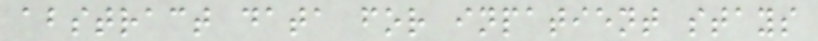abstract data for inpatient stays
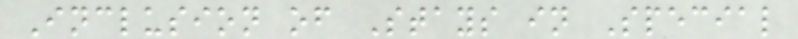Inclusion of Stays in Special
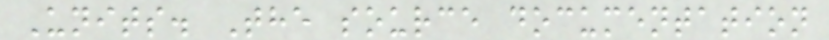Units. The source documentation
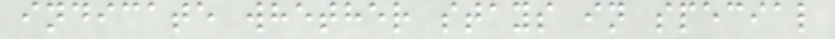indicate whether stays in special
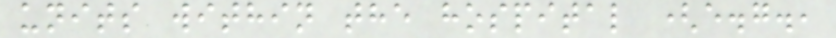units within the hospital (e.g.,
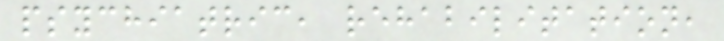psychiatric, rehabilitation,
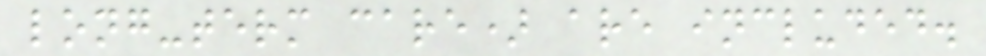long-term care) are included.
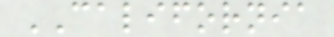CALIFORNIA
